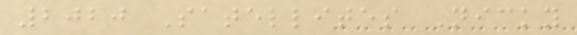2020 Satellites Nicky
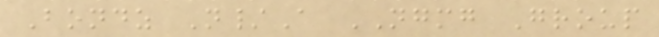Bondz N/A NGMG Group
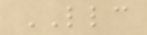LLC
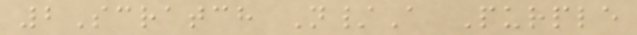2Scratch N/A Purple
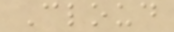Cloud
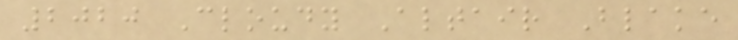2020 Cloudy Altair Blake
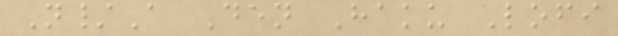N/A Den Haku Lofi
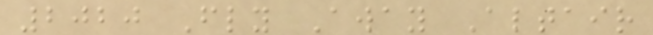2020 Fly Away Altair
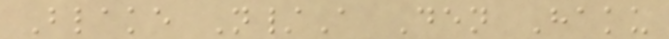Blake N/A Den Haku
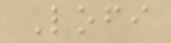Lofi
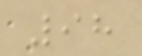98
